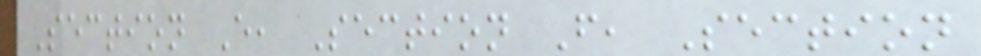Section E, Section F, Section
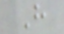H
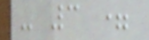- 3 =
